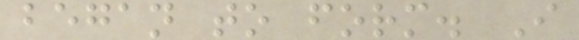began to form. I
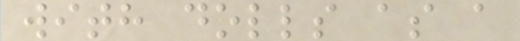with dolls as a
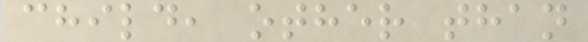child, other than
